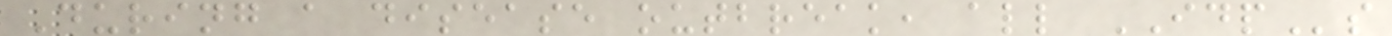During a disease outbreak, all IDPs
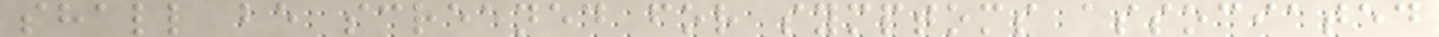shall be screened for symptoms associated
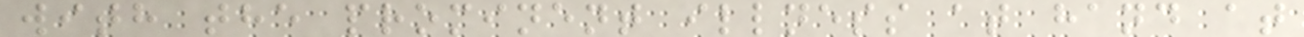with the prominent illness at hand at
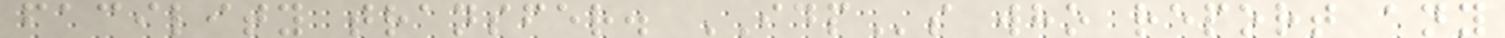facility transfer. IDPs who report any
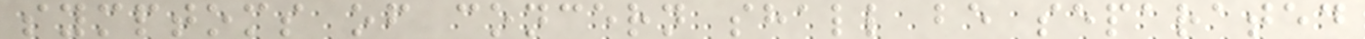symptoms of concern shall be separated
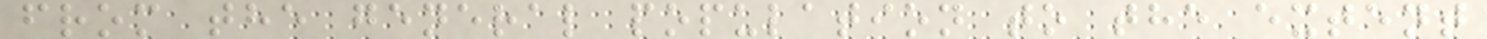from the general population to the extent
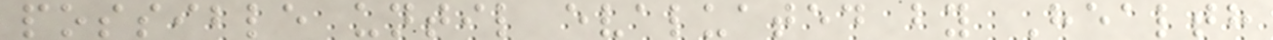possible until evaluated by Health
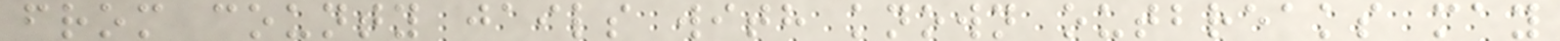from county jails with known outbreaks may
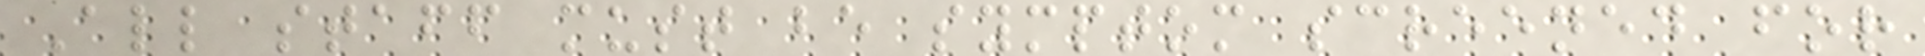All staff must be symptom screened for
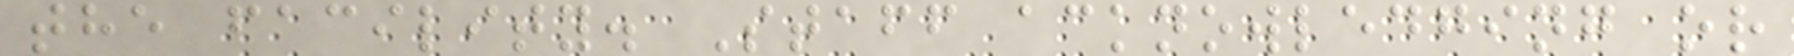the facility. Staff acknowledging or
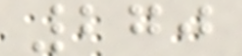270
